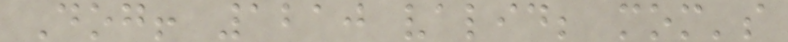Dog! 1210 valid; mom's
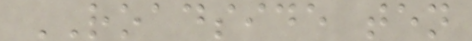ROADSIDE ten
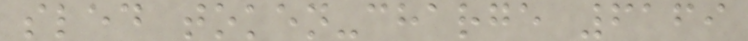sled token-charge 6169
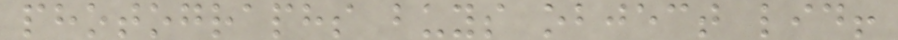photographs buys object lid!
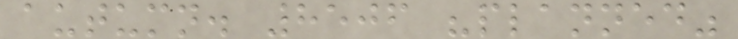autumn. 8506 "planned"
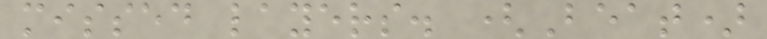missed layers. (Beat)
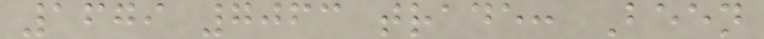1679 7063 trade: Been
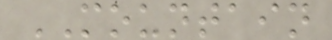MOUNTAIN
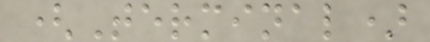(Terminal)
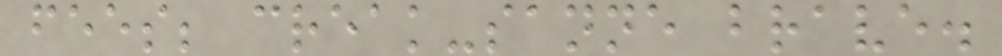fees; creak-sanne brave.
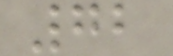72
